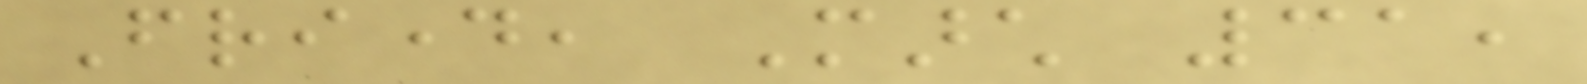Friday, March 31,
